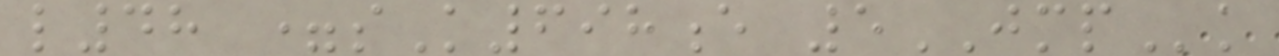l48 =sK698e 5JMPk
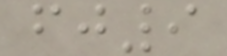fj9
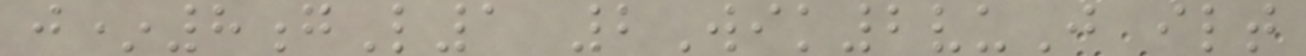j*8gL1 2Wik2vuJ ilt
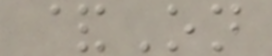&On
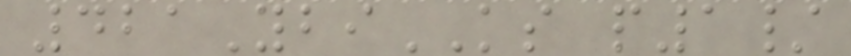421YbiKS p1/
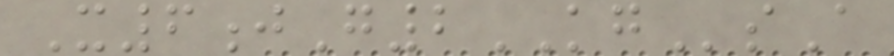X6jG2KGsA
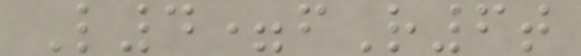L4=fR6t
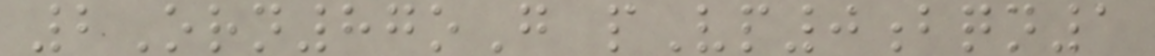2Orn87oG pVp0bqn1
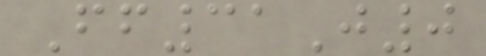Ff31J0
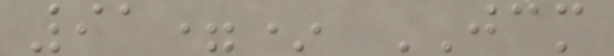91=* JCM
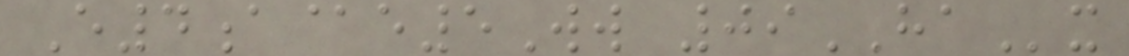E4a@e5Ww 09HAx
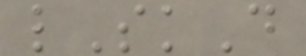lSkD
